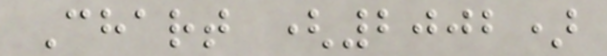Chart (2002)
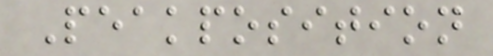Peakposition
